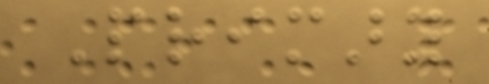Primary
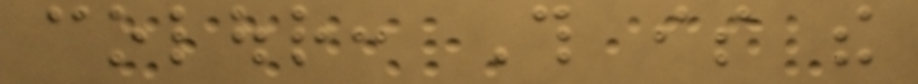colour: This is the
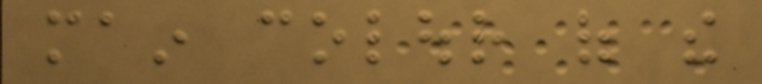main colour of the
